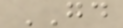GD
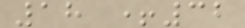18 +32
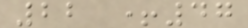22 +47
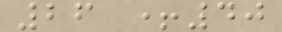26 +40
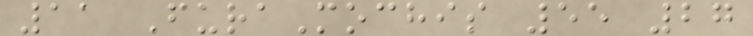11 FuraMochis 55 27
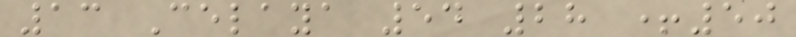13 Celaya 54 28 +50
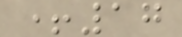+17
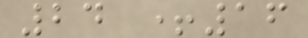24 +16
